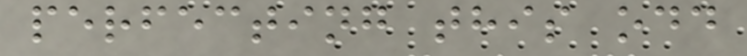perfecting this odd
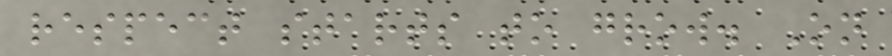respect starts to grow. On
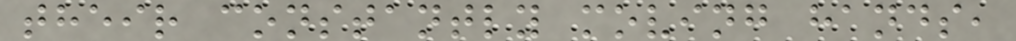their constantly moving hands,
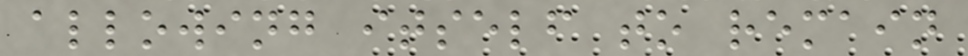allowing itself to remain
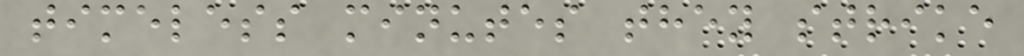timeless minutes they strike
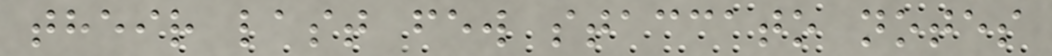their last few staccato notes
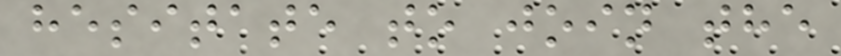hesitate to join the
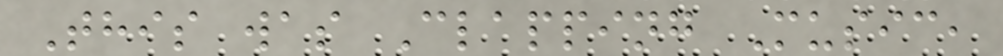This was Clapping Music,
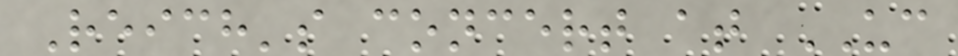Reich's concert at UC
